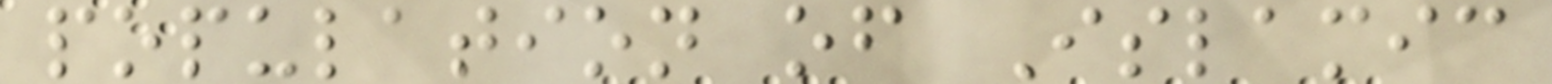population of Islamic
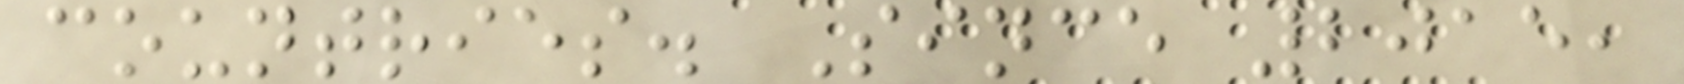countries. Since 2015,
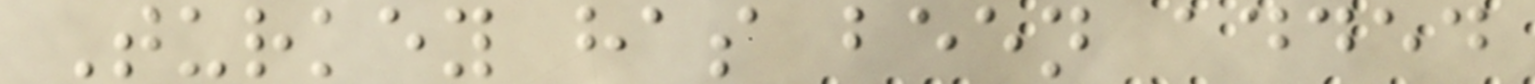Turkey has been added
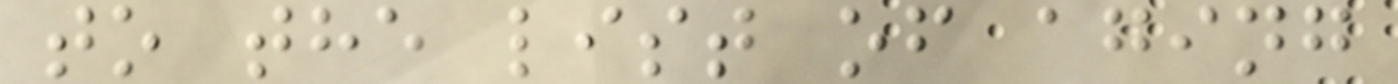to the list of aging
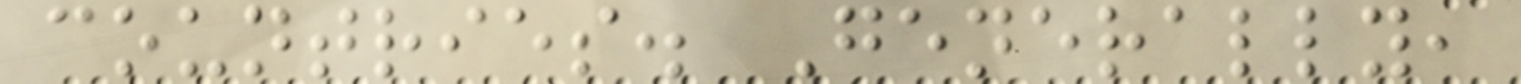countries. Generally,
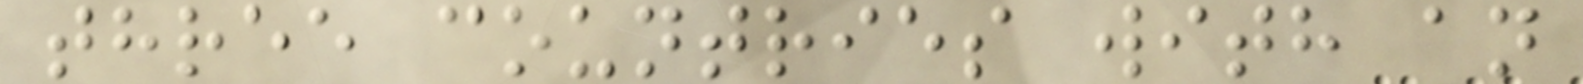three countries with an
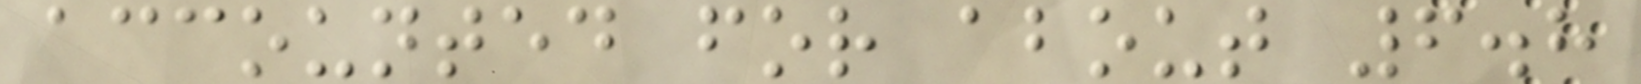accounted for about 6.8
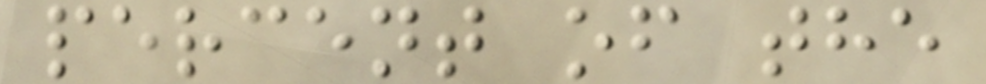percent of the
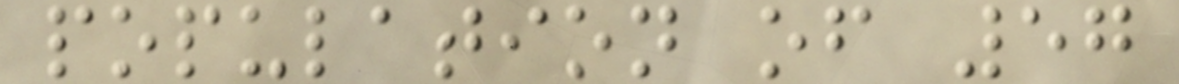population of 57
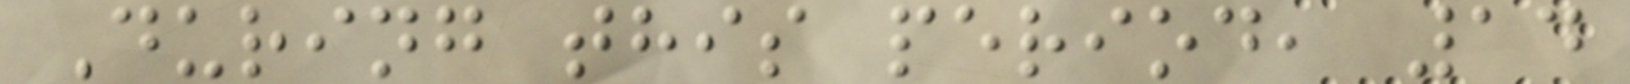During this period, 14
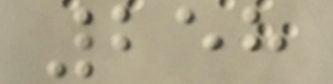258
